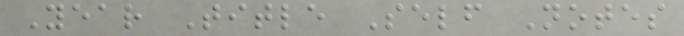Year Title Self Notes
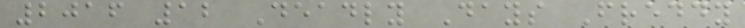2016 12 Deadly Days Freddy
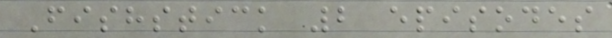Fishstick 2 episodes
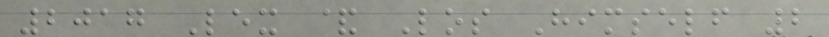2017 Lex & Los Himself 2
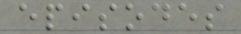episodes
